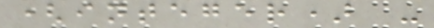(integer) -
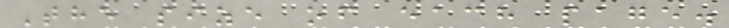The size of each page.
